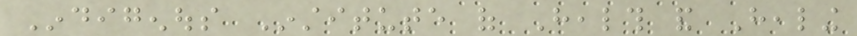Indigenous Institute of Health and Healing
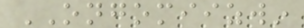ONGOMIIZWIN
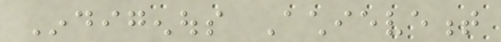Indigenous Achievement
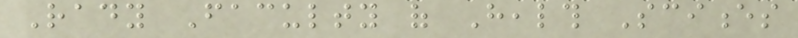Rady Faculty of Health Sciences
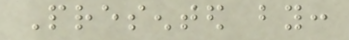Presented by:
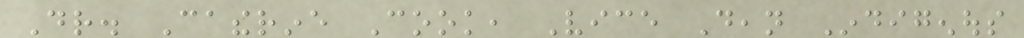Dr. Catherine Cook, Vice Dean Indigenous
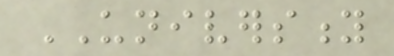UNIVERSITY
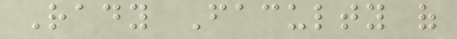Rady Faculty of
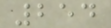254
